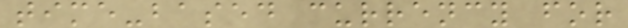time-based currency for
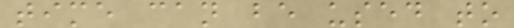time can be used to
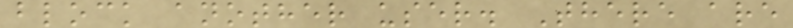block another user. There are
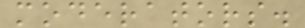moderators.
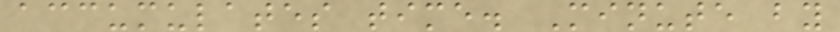accumulates time. Minute by
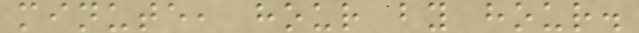minute, hour by hour.
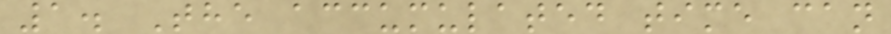1. The accumulated time can
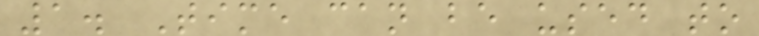1. Time can be used to
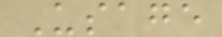Usage
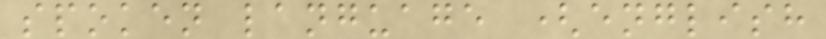spoken language (english
